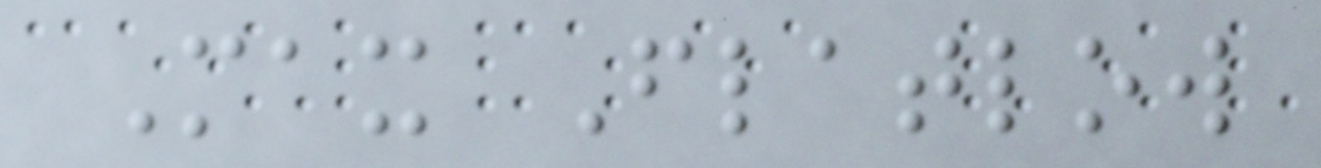Max Flatlow
